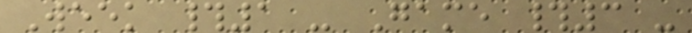Week #1 - Game #3 -
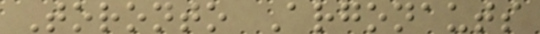Toronto Argonauts
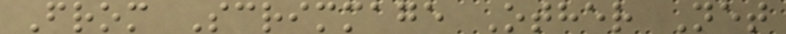From Scrimmage Other Net
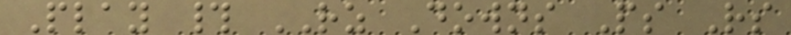Play # RZ Downs Ps Rs
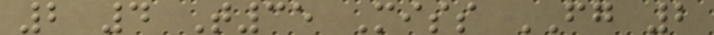2 4 T35 Miss FG 2
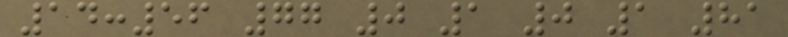14:56 77 0 1 0 1 81
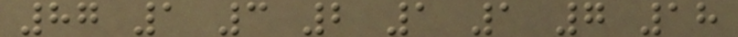87 1 3 2 1 1 7 18
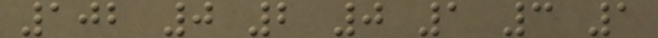102 0 2 0 1 3 1
